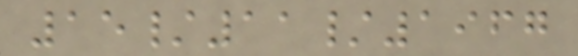15/11/1967
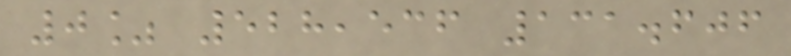0% 528,536 131.606
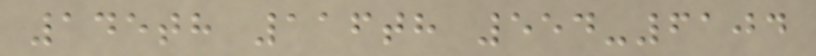145th 116th 554-6104
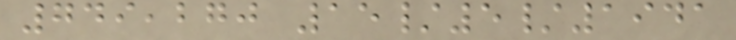749,270 15/5/1941
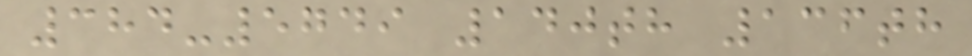384-5749 140th 136th
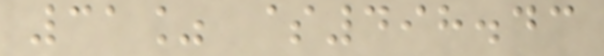31% $498.43
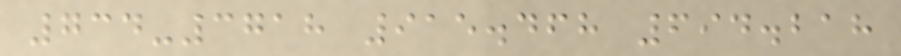734-3718 915.468 694.218
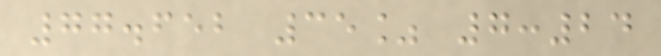77.652 35% 7:24
